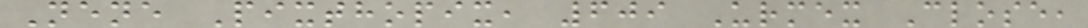Nene Pixthopix, 609 Urmex Close,
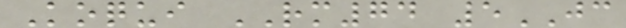Koqui RM74 5JC
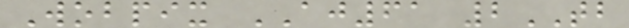Wobpix AJ61 2TB
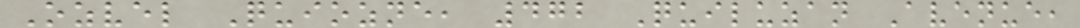Ozvel Quiozne, 472 Quiluzan Avenue,
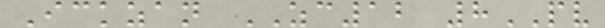Ickzan ZC12 8PV
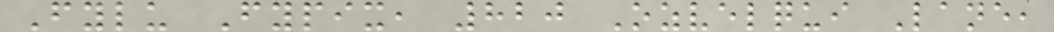Fylu Fypix, 820 Ozvelqui Lane,
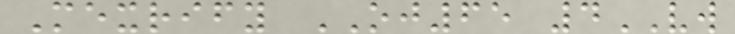Mexrify OJ65 4VW
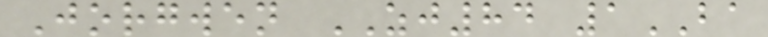Jorgwen ZJ84 1BA
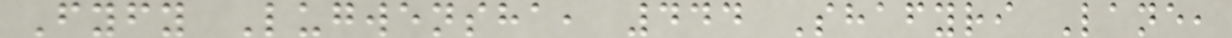Fyfy Lugwensha, 444 Shafyri Lane,
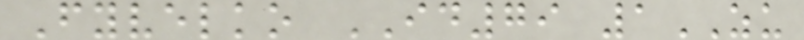Fyvelko ID79 1ZU
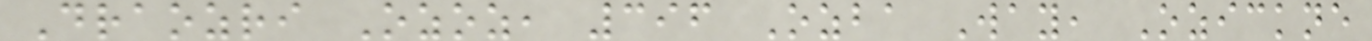Draozri Ozoz, 396 Ozba Way, Ozickne
